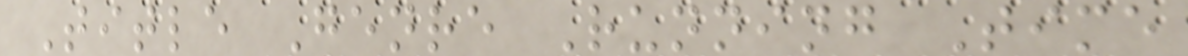Title Genre Running Time
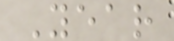Year
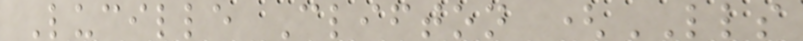Lucille Clifton (LLS
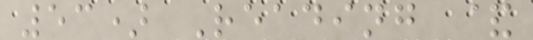53) Reading &
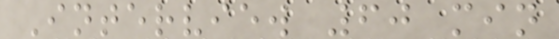Interview 60 min
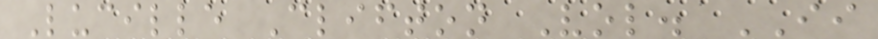Lucille Clifton Vol. II
